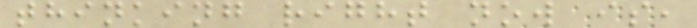thinking right now is,
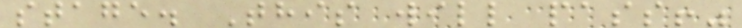stage. This will pass!"
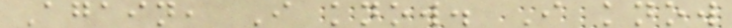Again, I know. I know
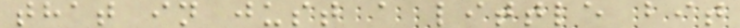that in just a little bit
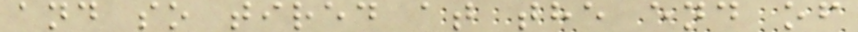and so tired at the end of
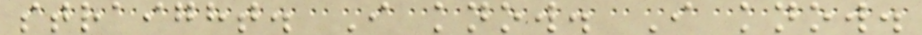straight. I know. I know.
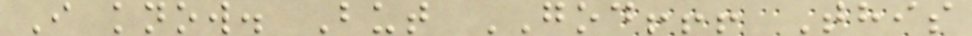I know. But GOD!!! This
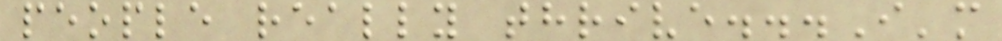people really thrive...I'm
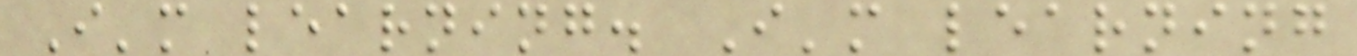I'm learning. I'm learning
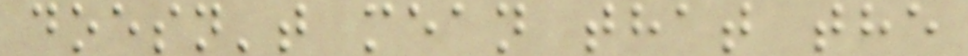doesn't mean that the
